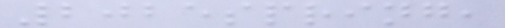2025spring,
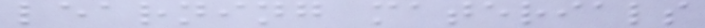learning materials
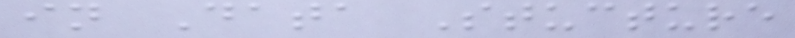in Data Stucture
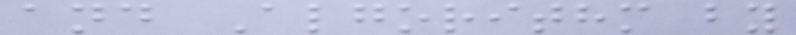and Algorithm by
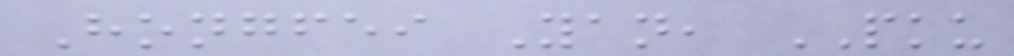Hongfei Yan, PKU
